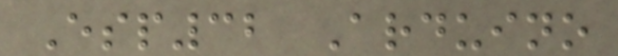Esp32 Arduino
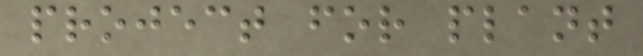project for plant
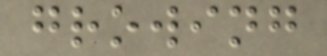growing
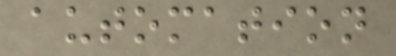automation
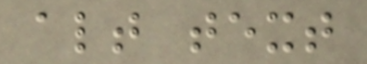alt text
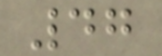47
